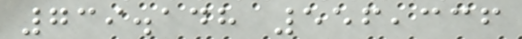739.148 556,336
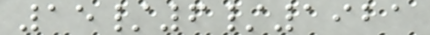15/6/1921
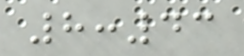8:43
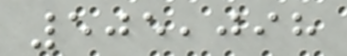505,098
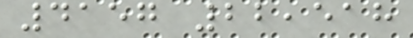4157 22,518
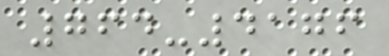764-4176
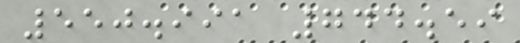550.991 744.59
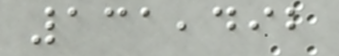131,492
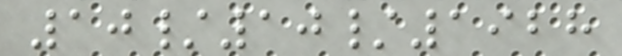10/10/1928
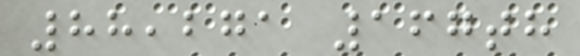88,271 167th
